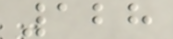128
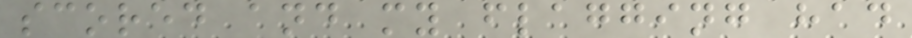scored and my flagging had
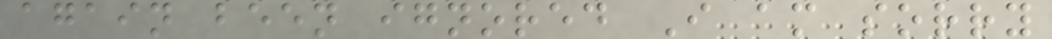again been ignored I am sorry
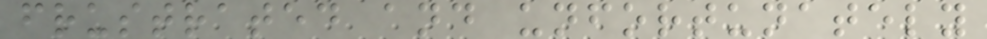frustrated and unfortunately
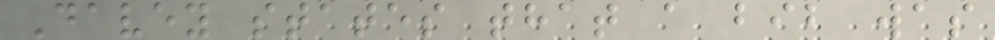Davey states that a bib was
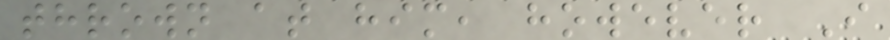thrown at him, however I
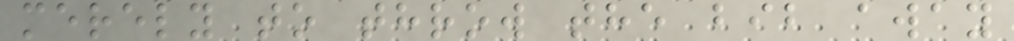merely to throw the bib away
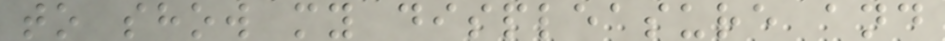to show my displeasure and
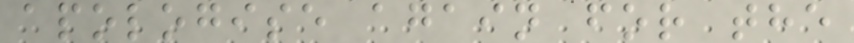apologise again for the
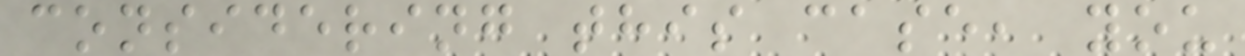considering this case, you
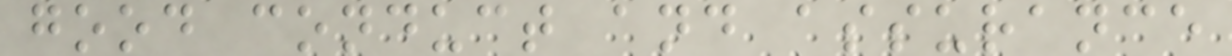good conduct and assurance
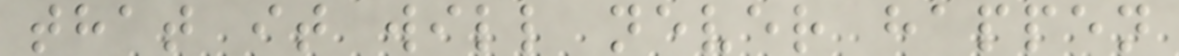that it will never happen
